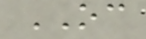OC
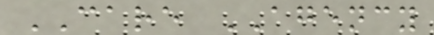CARE AGENCY
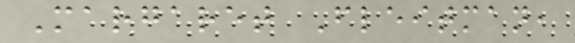Margaret Fleitman,
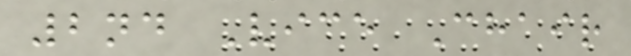2nd Vice Chair
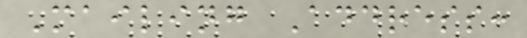Mailing Address:
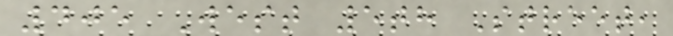405 West 5th Street,
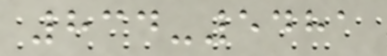834-5481
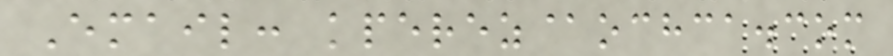Email: kperez@ochca.com
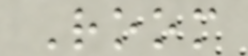Room
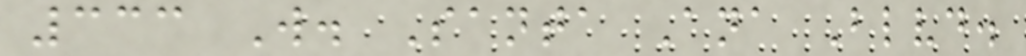333 W. Santa Ana Blvd.
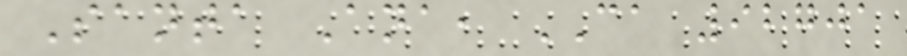Santa Ana, CA 92701
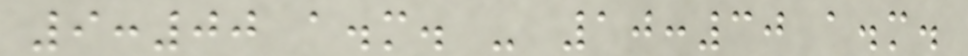9:00 a.m. - 10:30 a.m.
